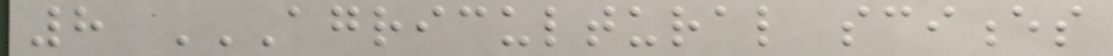8 AGRICULTURAL SCIENCES
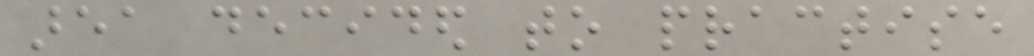area decided to practise
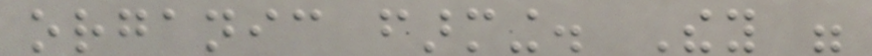organic farming. They were
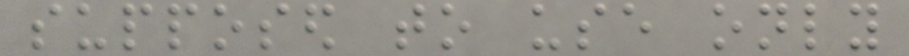supposed to use only
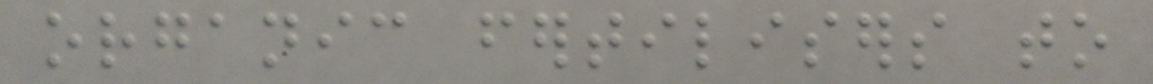organic fertilisers to
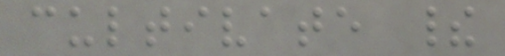cultivate their
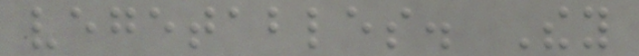vegetables. They
